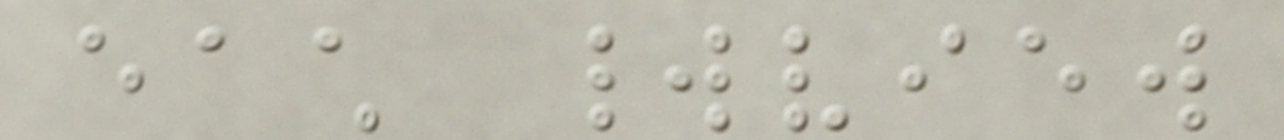each worldview
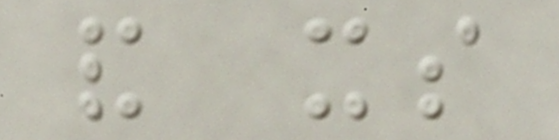and its
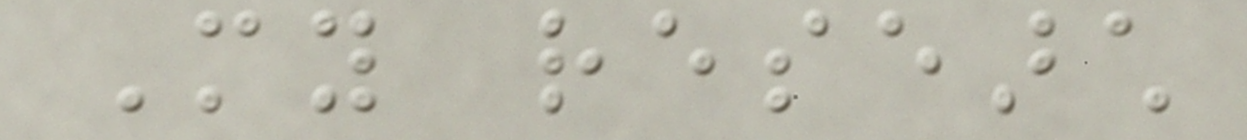My research
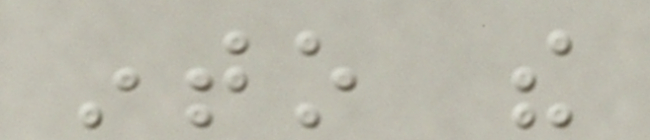into the
